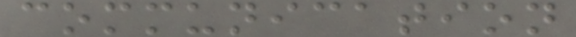communication
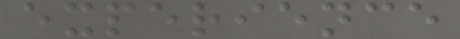experience
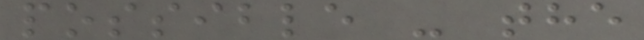possible - the
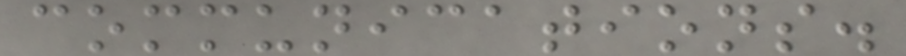communications.
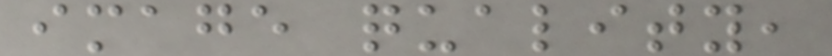image quality,
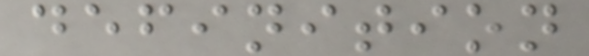definition
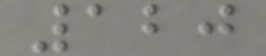120
